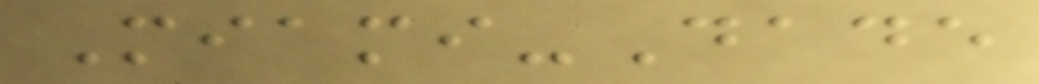Miami-Dade
